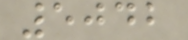5042
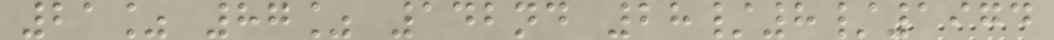21% 87% 142nd 28/8/1974
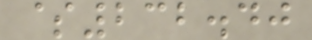$232.40
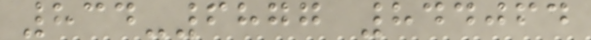834-6877 844064
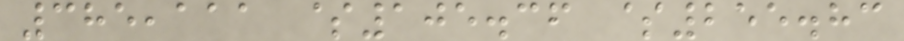385,111 $105.36 $255.83
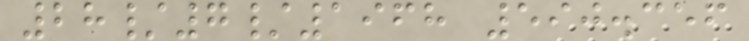28/7/1968 590.356
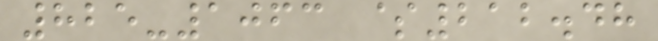825-1063 $212.48
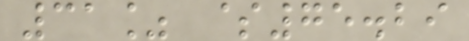31% $75.29
